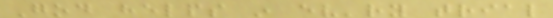God helps in ev'ry trial
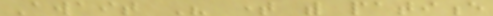Await His time with patience
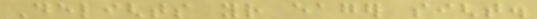Delights your eager sight.
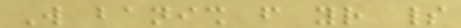Will banish from your spirit
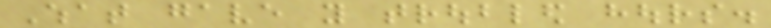What gave you troubled hours.
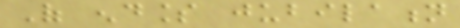Of endless jubilation
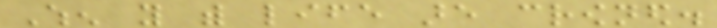When you with life are crowned.
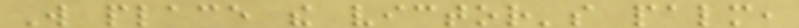Will place the victor's palm,
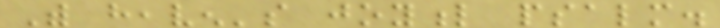With heaven's joyful psalm.
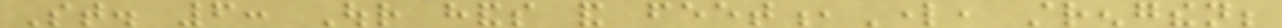St. 6: Our hands and feet,Lord, strengthen;
